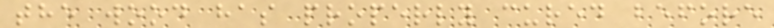the wood has properly cured before
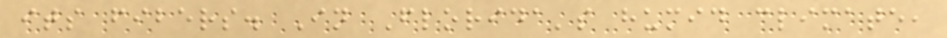its fibers. In Florida's humid climate,
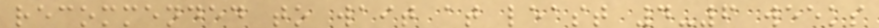recommended to wait at least 4-6 weeks
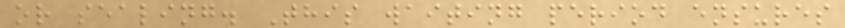or sealing. This waiting period ensures
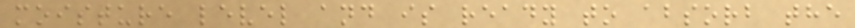moisture level and is ready to absorb the
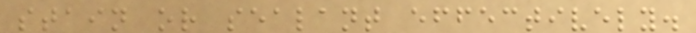stain or sealant effectively.
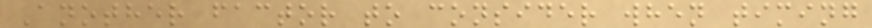Another factor to consider when timing
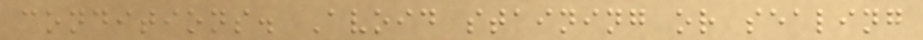conditions. Avoid staining or sealing
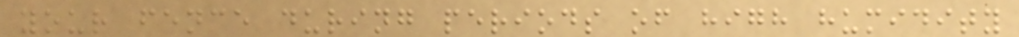your fence during periods of high humidity
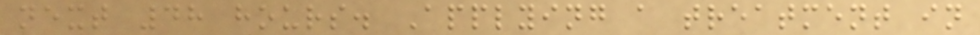next 48 hours. Applying a treatment in
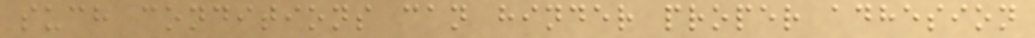such conditions can hinder proper adhesion
